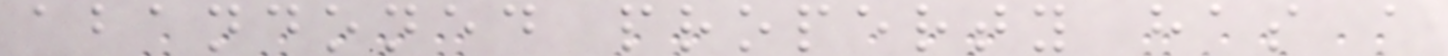abandoned property has a
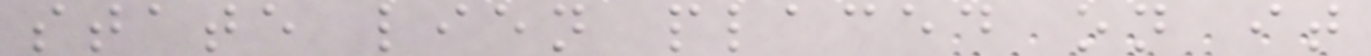state lien placed on it
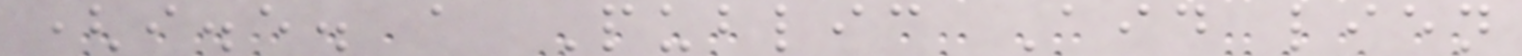(i.e. a Public Aid lien
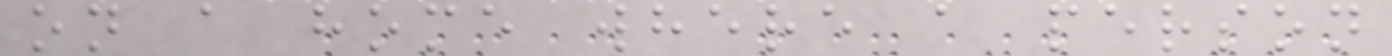on a home where a person
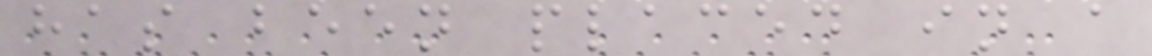has been placed in a
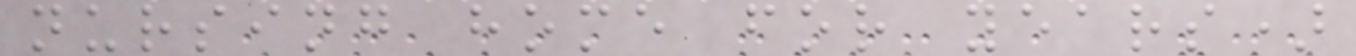nursing home for years)
